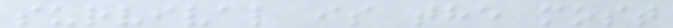survival is the most
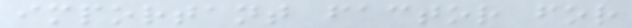important factor for
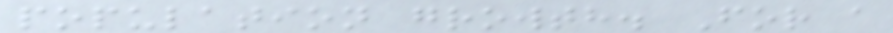population growth. For a
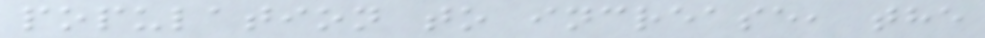population to increase, the
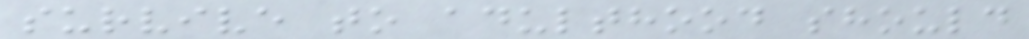survive to adulthood should
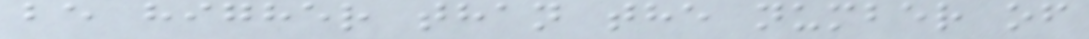be higher than the number of
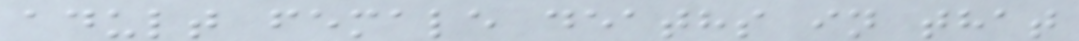adult female deaths in that
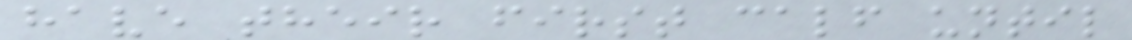have their first calf until
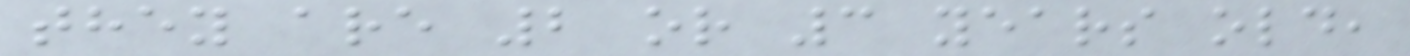they are 2 or 3 years old,
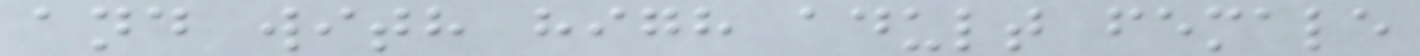and with high adult female
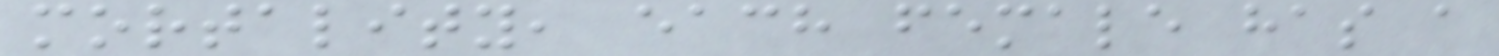mortality, each female has a
